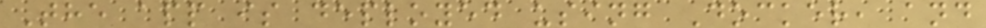The app is deployed using Docker, and
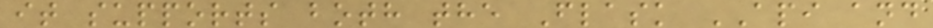it supports both the Flask API and
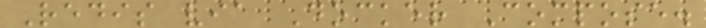Redis via Docker Compose.
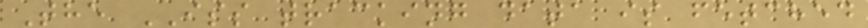The ISS tracking data is fetched
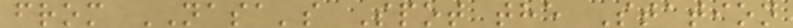from NASA's Spot the Station
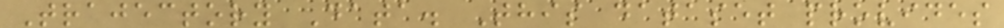Trajectory Data. This dataset provides
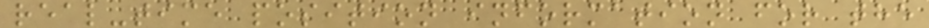real-time position information for the
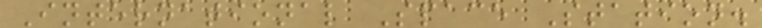International Space Station.
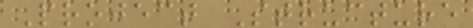Project Structure
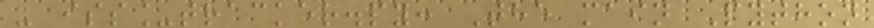- iss_tracker.py: The main Python
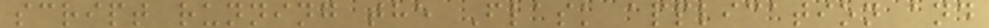script running the Flask application and
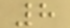8
